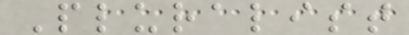Pluralist
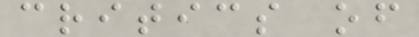critics of
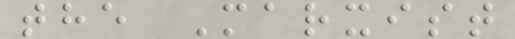the Marxist
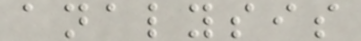analysis
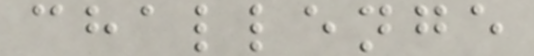challenge
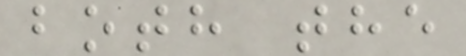both the
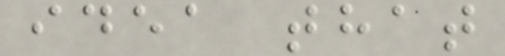idea that
